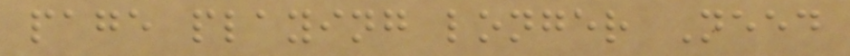page playing longer Need
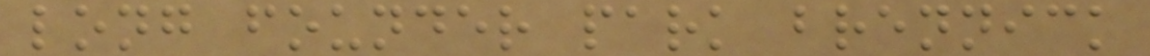long founder park brennick
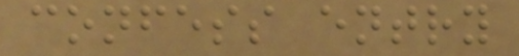confess entry
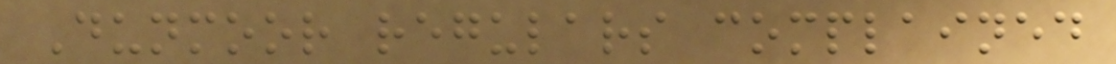Dunmoor regulars complained
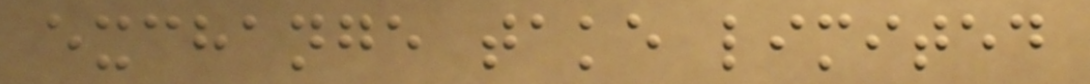exchange take limited
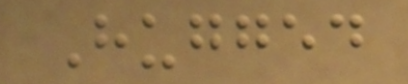Hugged
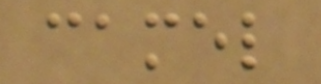camel
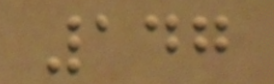147
